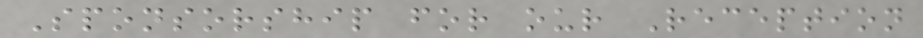Sponsorship for our Reception
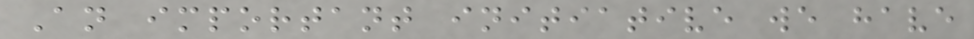An important initiative we have
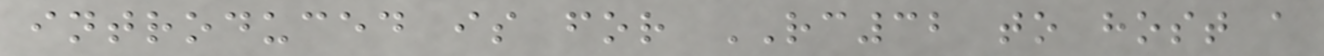introduced is for RC32 to host a
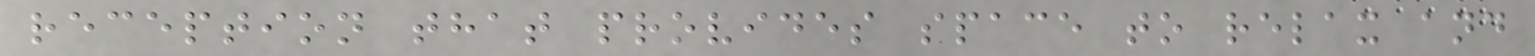reception that provides space to relax and
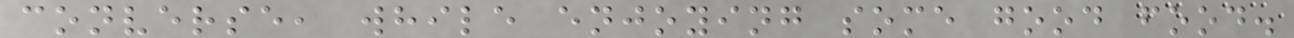converse, while enjoying some good food.
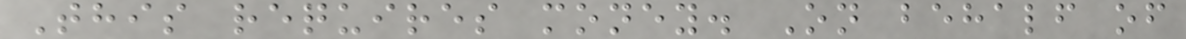This requires money. On behalf of
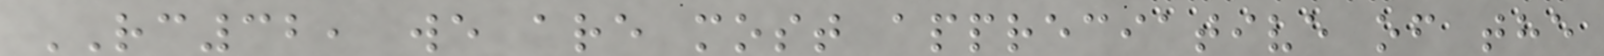RC32, we are most appreciative of the
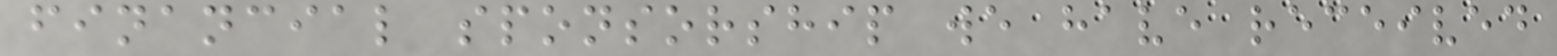financial sponsorship we have received
